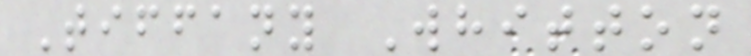Tiffany Whitton
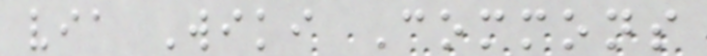via Wiki Commons
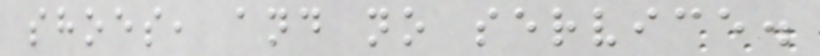shoes, and no service.
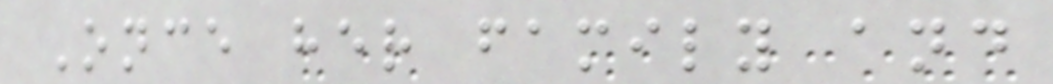Once her family and
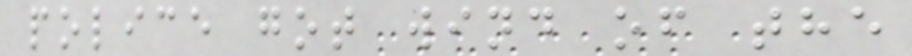police got wind of the
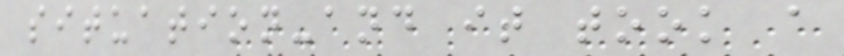situation-and it took a
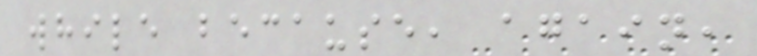while because, again,
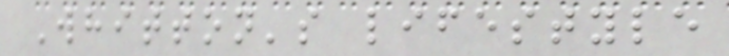Whitton's lifestyle
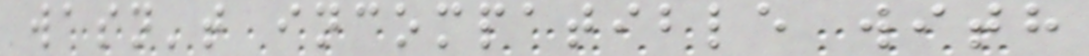wasn't incompatible with
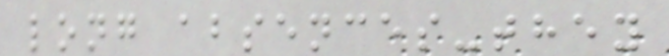long absences-they
